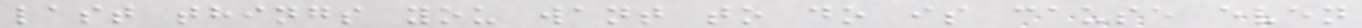last things you want to do is cause even
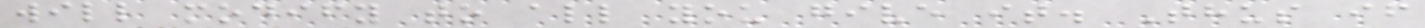will modify to all you give it. Thus if
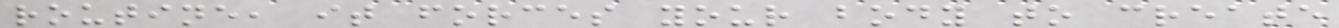routine, it forces your body to create
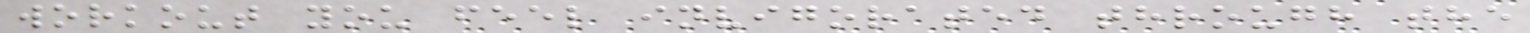workout you feel invigorated through the
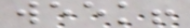week!
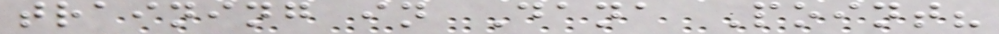training in Dana Point?
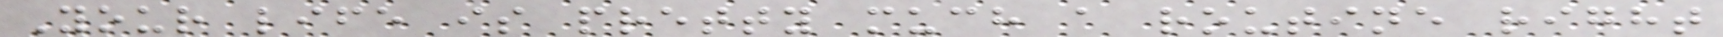Your life is pretty much a routine right
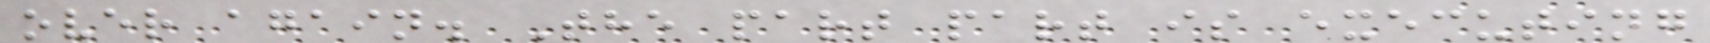over again. The part part is executing
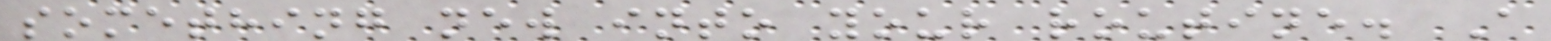something new into your routine. A
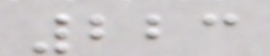223
